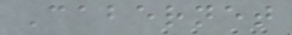Cabernet
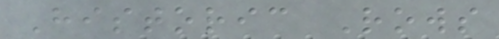Historic Rows
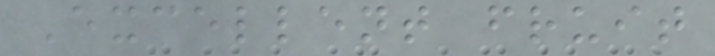Excellent fruit
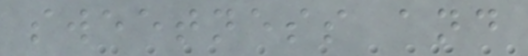sweetness and
